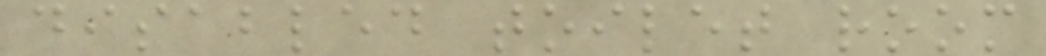disabled toilet room
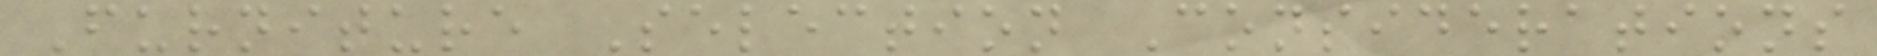Furniture Selection Considerations
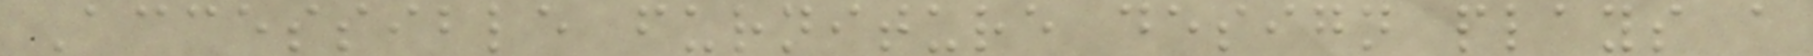Accessible furniture design plays a
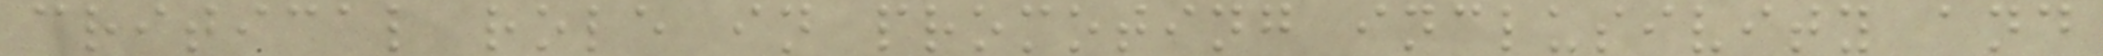critical role in promoting inclusivity and
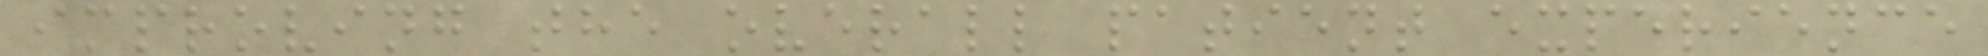improving the overall patient experience
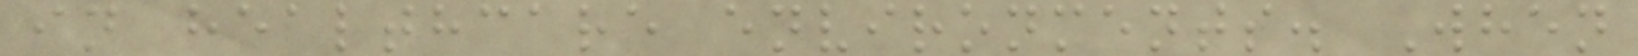in healthcare environments. When
